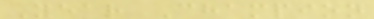Year Champion
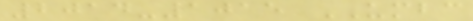2014-1015 UMBC
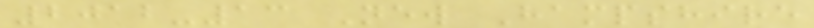2012-13 New Hampshire
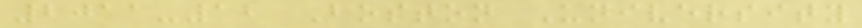2011-12 Boston University
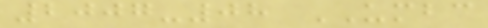2007-08 UMBC
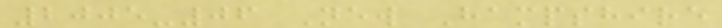2005-06 New Hampshire
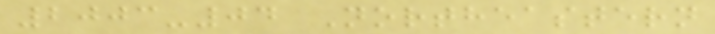2003-04 Northeastern
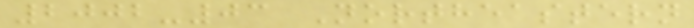2002-03 Northeastern
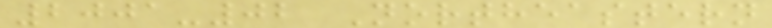2001-02 Northeastern
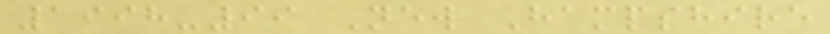1998-99 New Hampshire
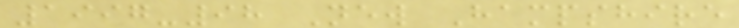1997-98 New Hampshire
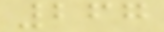267
